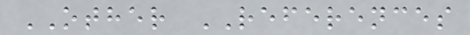OTHER REFERENCES
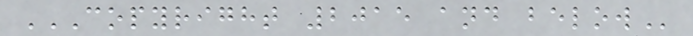COPYRIGHT 2015 AND BELOW
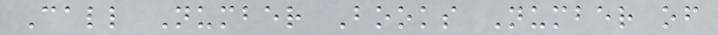Call Number Books Number of
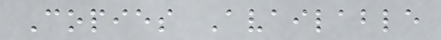Copies Available
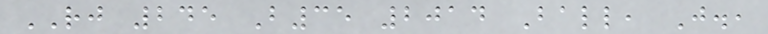RJ 245 B35 2014 Ball, J.,
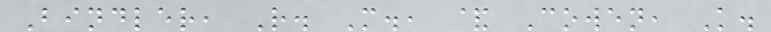Bindler, R. M., & Cowen, K.
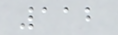112
